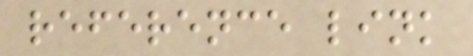reference link
